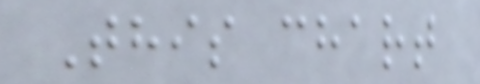This chart
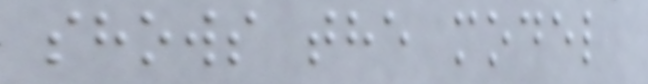shows the model
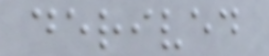derived
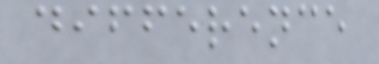difference
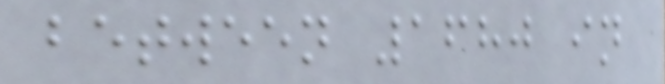between 1680 in
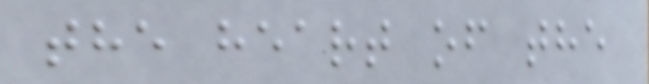the heart of the
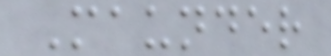Maunder
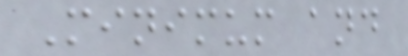Minimum and
